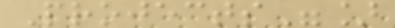Projects"]
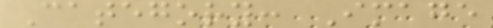Category: Image
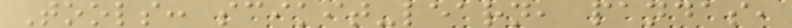Tools: scikit-learn, pandas,
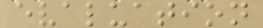evaluation
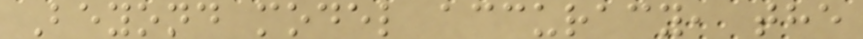Beyond model accuracy, the
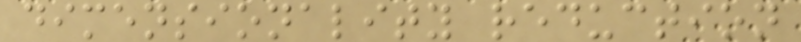dimensionality reduction
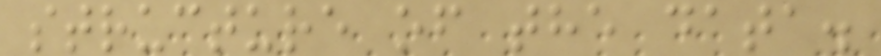structure of the data.
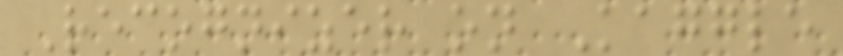Recognizer on Kaggle
